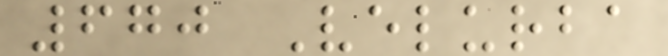670 Velurba
